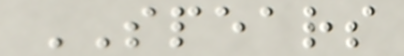SPEARS
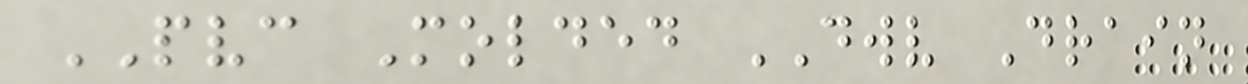PVC Molded DWV Drain
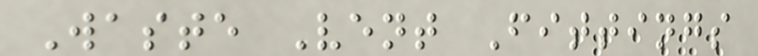Waste Vent Fittings
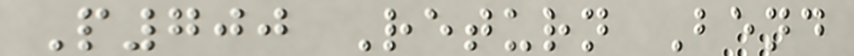P700 Return Bend
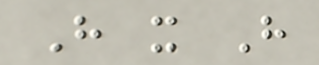H x H
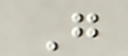G
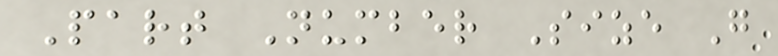Part Number Size G
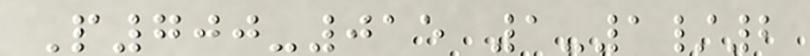P700-015 1-1/2
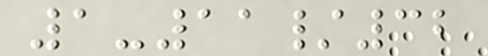1-11/32
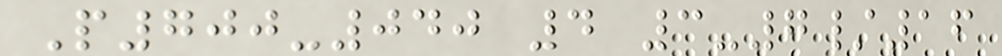P700-040 4 3-7/16
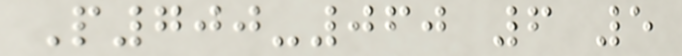P700-060 6 5
